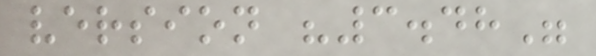version "3.48"
